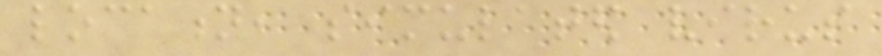location, simulated virus
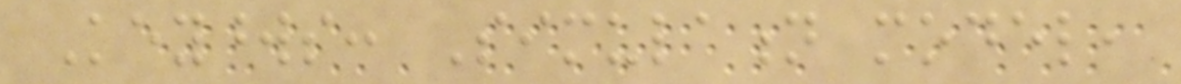Keywords: Simulation model,
